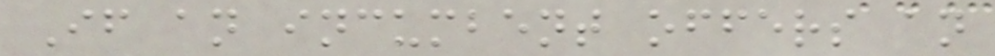If an incumbent offers an
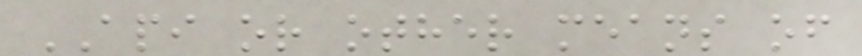API or other means of
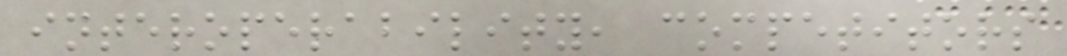interoperability, competitors
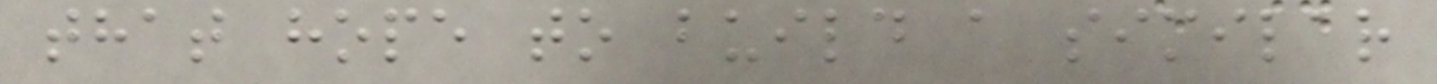that hope to build a similar
